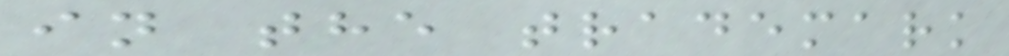in the trademark
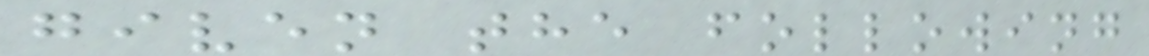given the following
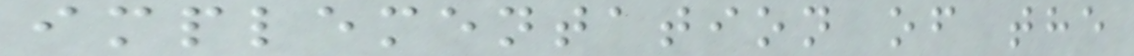implementation of the
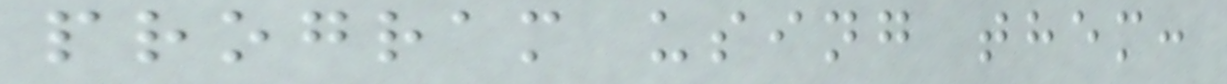program using them:
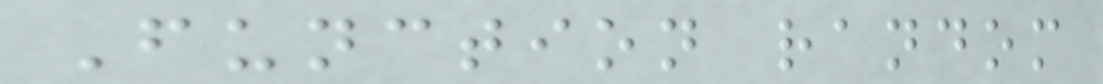Function random
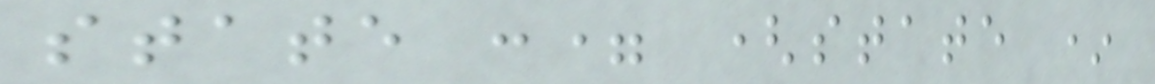state := (state *
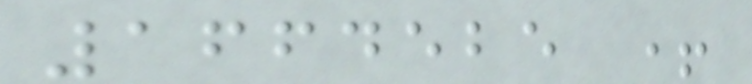1664525 +
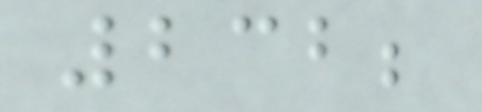232;
